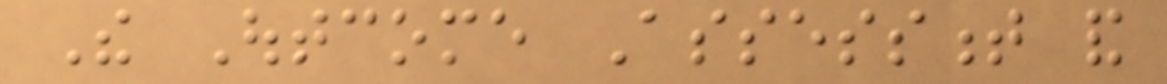The Outcome Assessment and
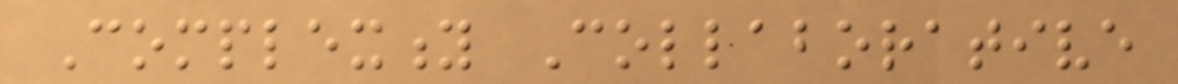Complexity Collaborative
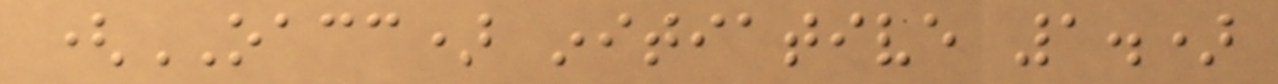(OACC) initiative 1.)
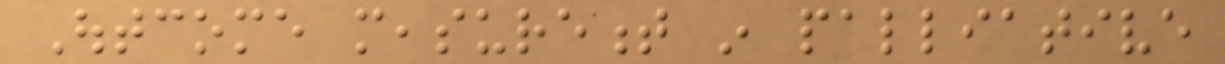Outcome measurement in palliative
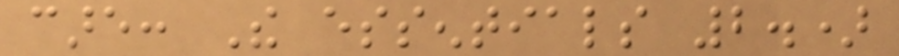care: The essentials 2.)
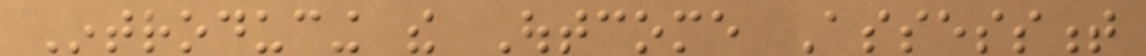Introducing the Outcome Assessment
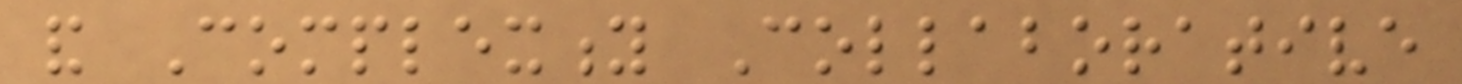and Complexity Collaborative
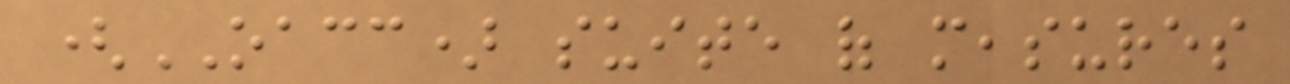(OACC) suite of measures
